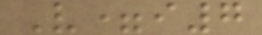V=i7
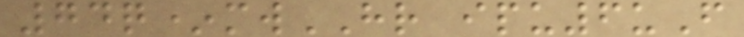74q*mwHR ipu6uF
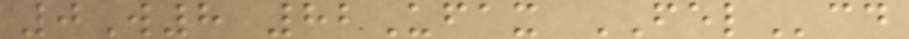0W8 82Ufax FELcd
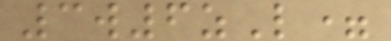3w6zL=
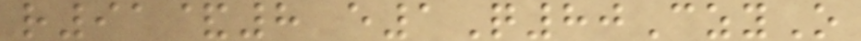r91&8 e1Q80CzyO
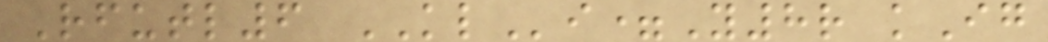Rfutl6 KLi=Y8r kIg
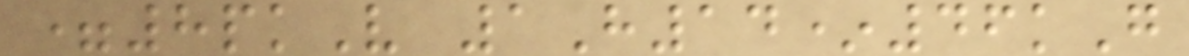=8pkV 1H14*46kG
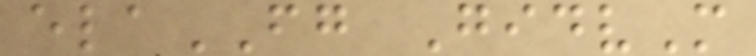elaFG GidvM
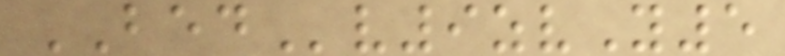BEDv9zvY5
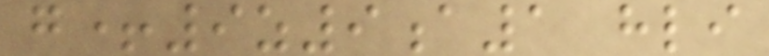g+9z9a1 hli
